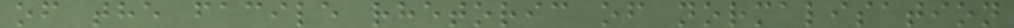of the facile rhetoric of normalisation
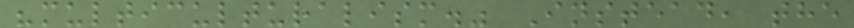"multiculturalism." Instead, the
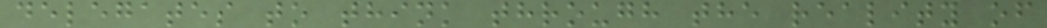delegates to think through the reality of
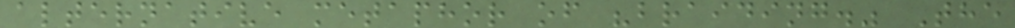alternative metaphor of "braiding." The
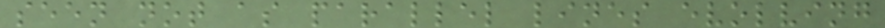seen not as parallel lines evolving
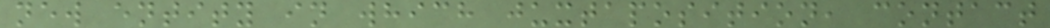new entity in which juxtaposition, contact
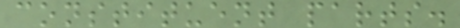constituent parts.
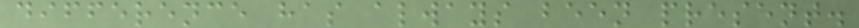difference has always been present.
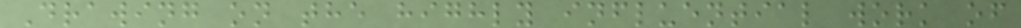Drawing on the highly influential work of
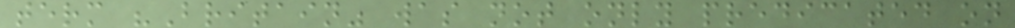term "Britain" was not only predicated on
